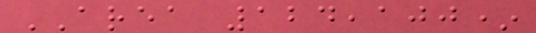AREA 124,100*
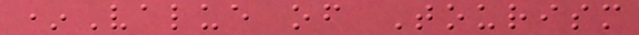*Value of Tourism
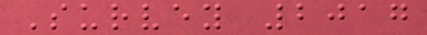Survey 2017
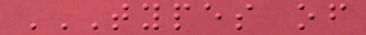TYPES OF
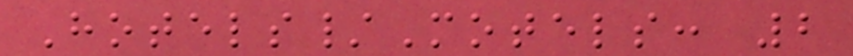Hotels/Motels: 2
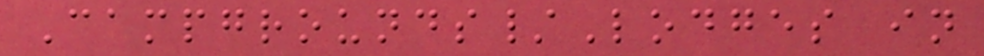Campgrounds/Lodges in
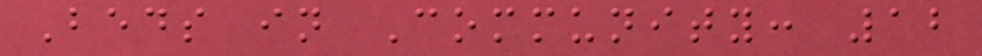Beds in Community: 12
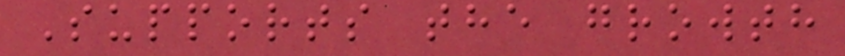Supports the growth
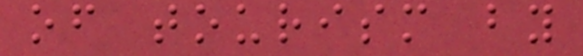of tourism by
